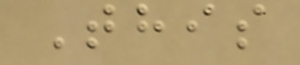This
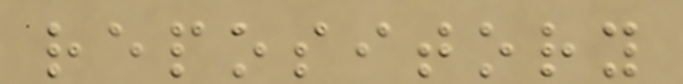repository
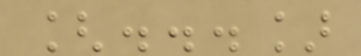[...]
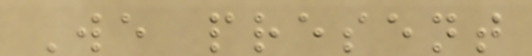We present
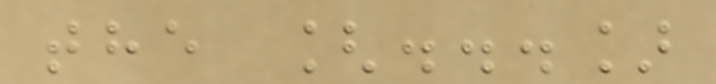the [...]
